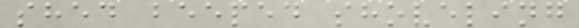shed beeped shoveling
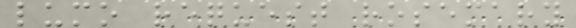lumo request rosemary
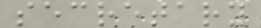secretary
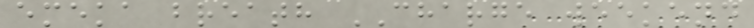emeka breath CHARGE weekend
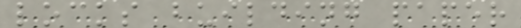locks building paper
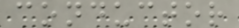conductor
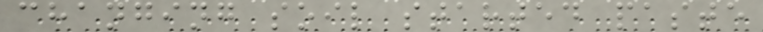changing soil started paste
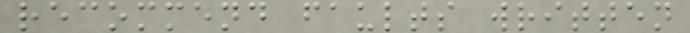recommend faults written
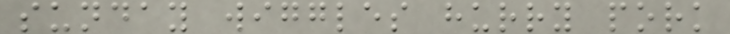sunday wiggles hurry pork
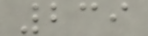239
